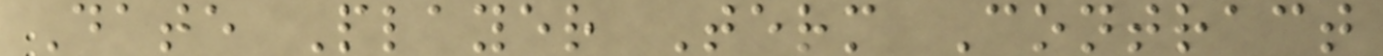Date Player Term Contract
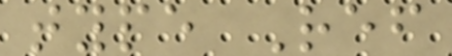type Ref
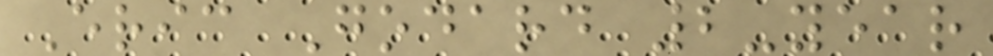Eric Godard 2-year
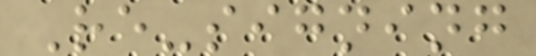Re-signing
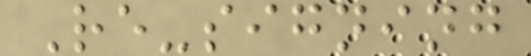Re-signing
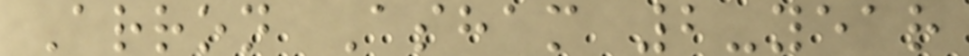Arron Asham 2-year
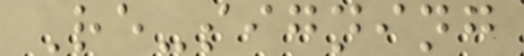Re-signing
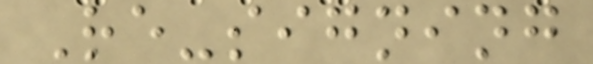Re-signing
